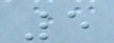5
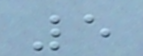5
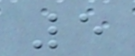5
